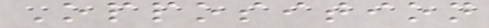Opposition
